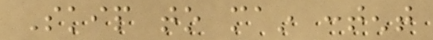Skip to main content
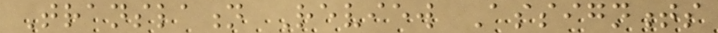Translation Review Assignments
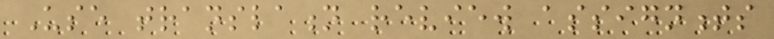Use translation review assignments
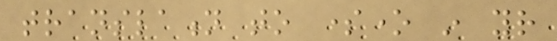translation to someone in your
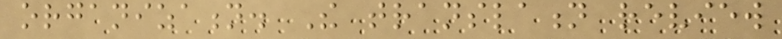organization. The translation review
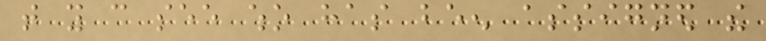that you can see who has been assigned the
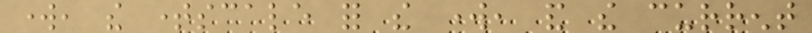work, the timescale for the work, and the current
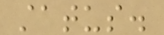status.
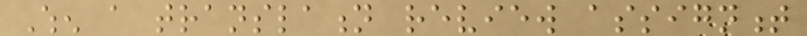When a translation review assignment
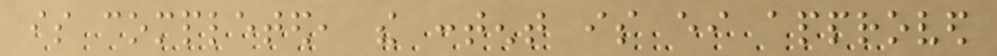is completed, the content is either approved
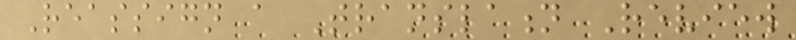Reassign a Translation Review
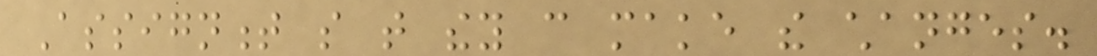Assignment so that they can make the changes.
